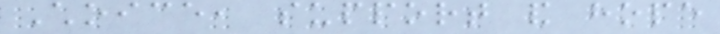Choice, support and hope
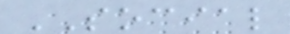SOCIAL
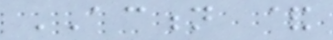ACTION &
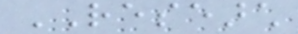RESEARCH
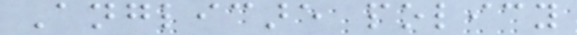Anglicare policy
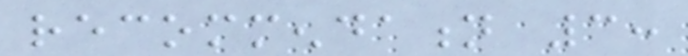recommendation 3:
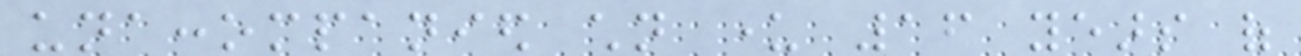unaccompanied children under 16 years of
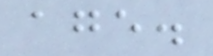age.
